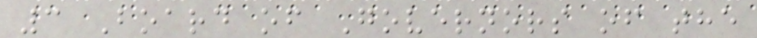3 Board of Governors of the
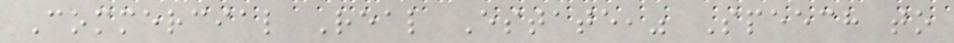Commercial Real Estate," Speech to
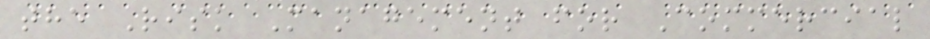the Risk Management for Commercial
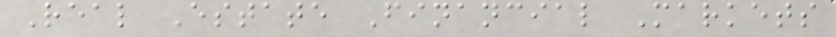Real Estate Financial Markets
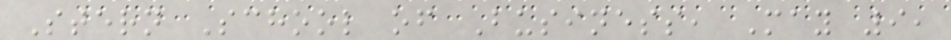Stern School of Business, May 9,
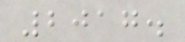2017.
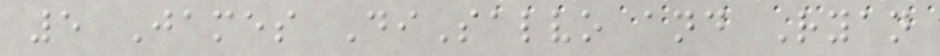5 James DiSalvo and Ryan
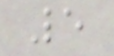5
